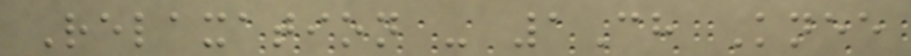Relaxation - 1Ch Knee
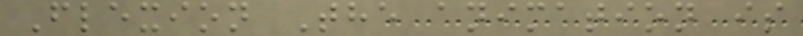Flexion The animation is
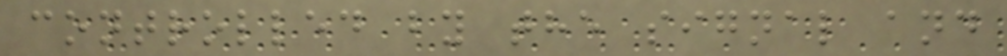controlled by the signal and
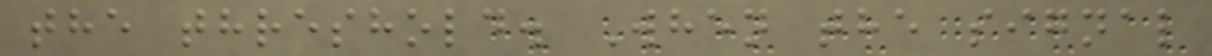the threshold. When the signal
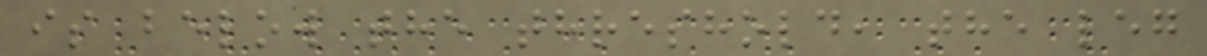is below the threshold, the leg
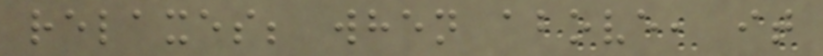relaxes; when above, it
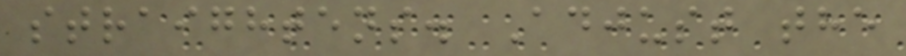straightens. Adjust the
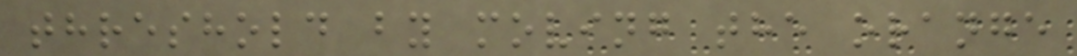threshold by moving the orange
